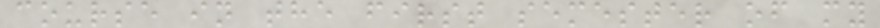course in the first semester of my
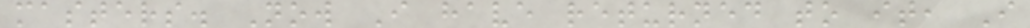masters. Now I have returned to it, I
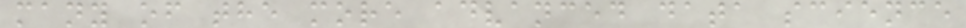many of the more advanced data science
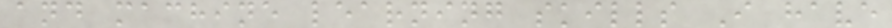and machine learning skills I have
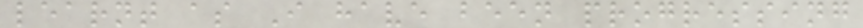learnt as I have been progressing
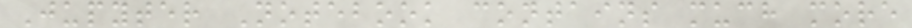Jupyter Notebook contains much more
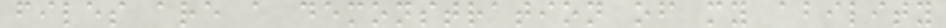files are a demonstration of my ability
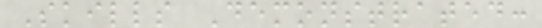Skills Demonstrated:
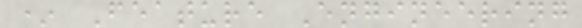* Feature Engineering
